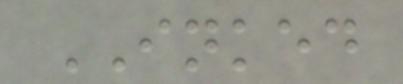INKED
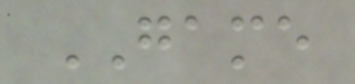GAME
